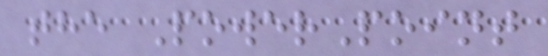the PowerPoint
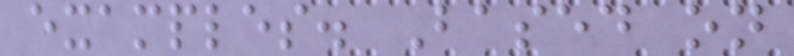examples. Based on
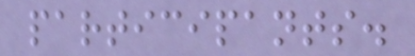participants.
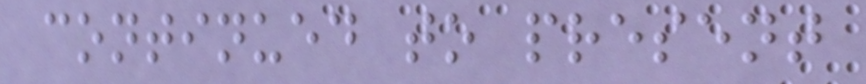continued to present
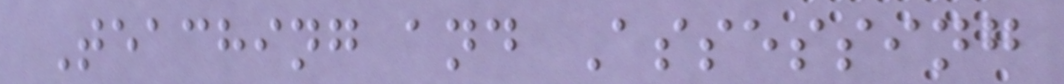Teaching and Assessing
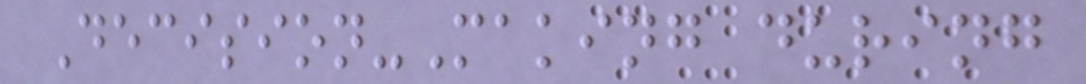Decision-Making during
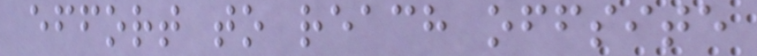effort to reach offsite
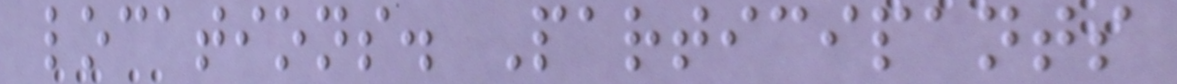locations. Participants
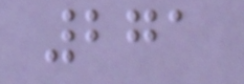271
